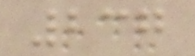237
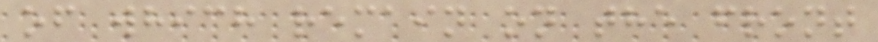of which remain on the front
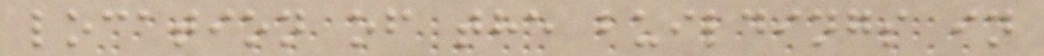location of the buildings in
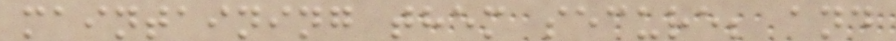maintaining them secure; and
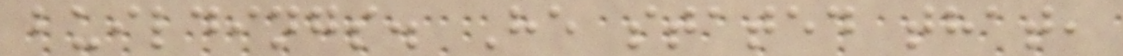buildings. He stated that,
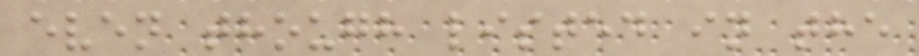even though listed in the
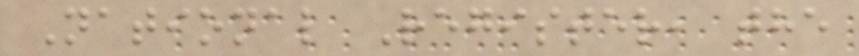National Register, the
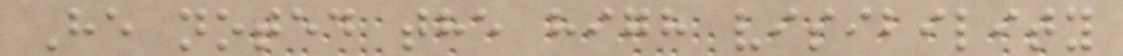He noted the high visibility
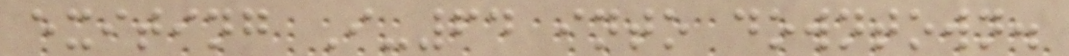exiting I-64 into downtown.
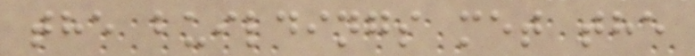the buildings met the
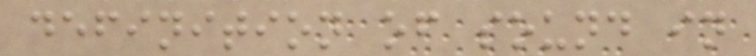definition of sound in
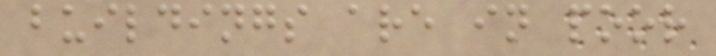buildings are in poor
